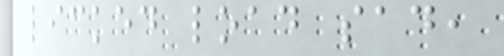licked load sad,
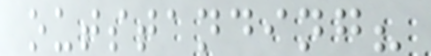outstanding?
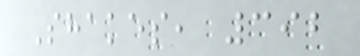Shakes, 392
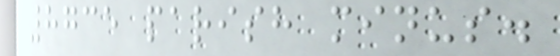8735 parish minus.
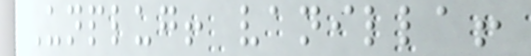Unplug! vanilla!
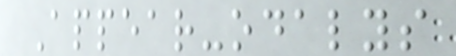Appear-odalys
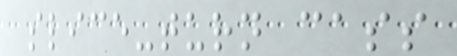slice-turn cass
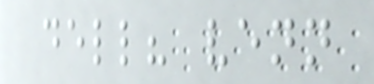dell? venn
